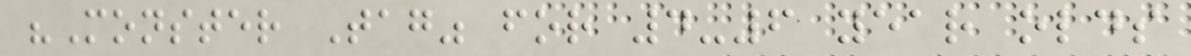"Monster Tag" for 4-6 year olds
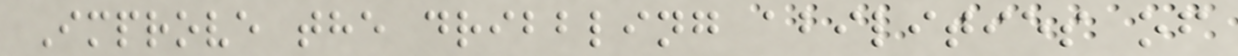Improve the dribbling abilities of
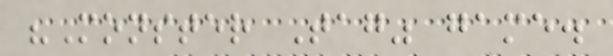"Monster Tag" game.
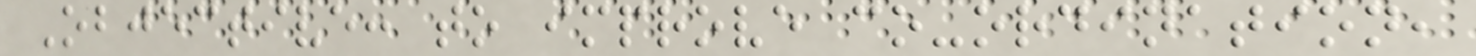Objective: to improve co-ordination,
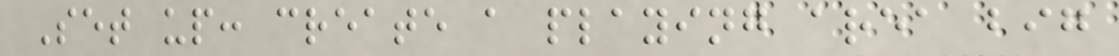Set up: create a playing area big
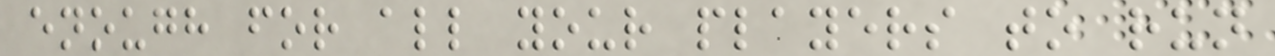enough for all your players to run
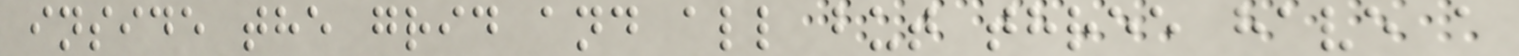inside the grid and all but three have a
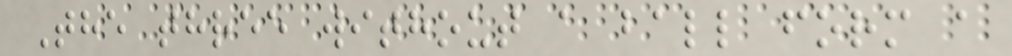The three without a ball form a
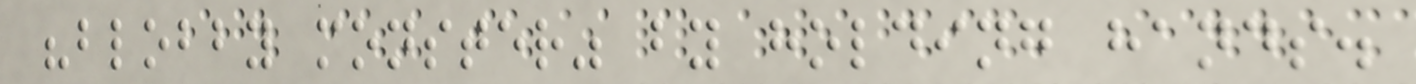"blobby monster" by holding hands.
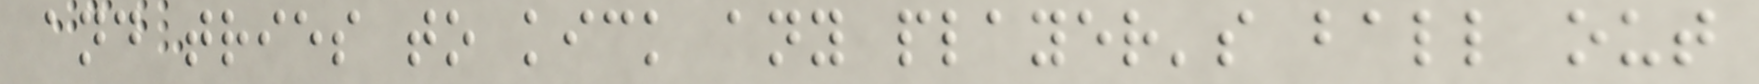and tries to kick any player's ball out
